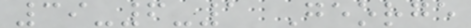39-6-1 George
